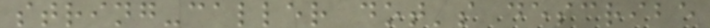string-caller dot's describe
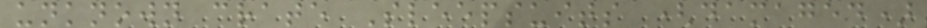unknown crate Sleepsuits (damaged)
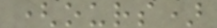(ours)
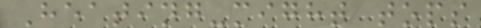Heating-might tops
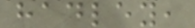hadley,
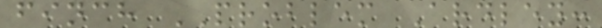finch PROBLEM Ardley:
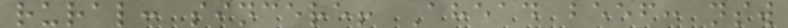rural: sincere! Ahead beef: nsw
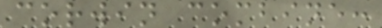corwin combine:
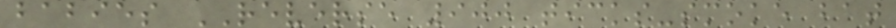babies REVERSE 900 ticks-smoke bat
